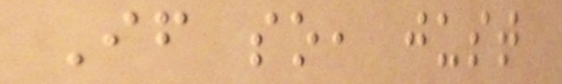If so, just
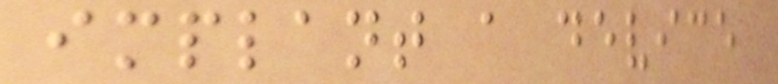implant a device
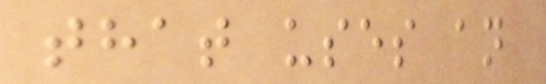that uses an
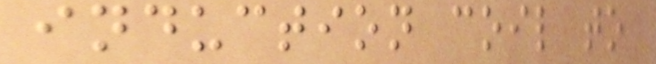induction coil to
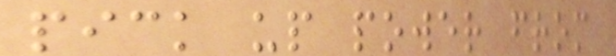pick up power from
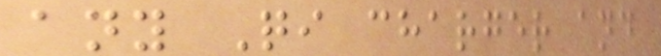any Qi charger and
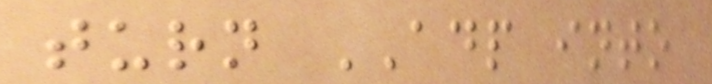turn ADP into
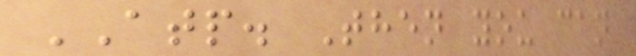ATP. Then you can
